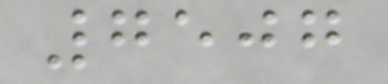7507
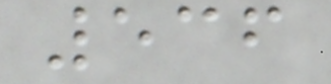536
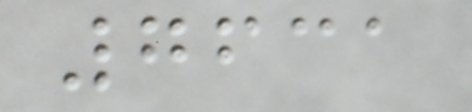7631
